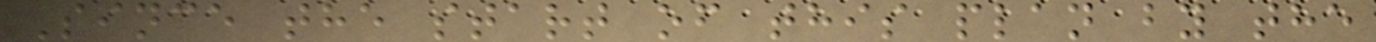Since the start of this plan by the
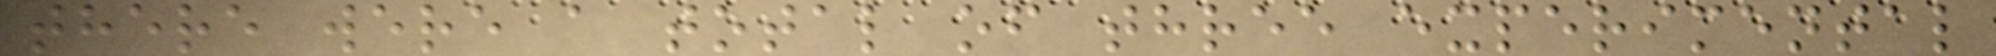there were a total of three experimental
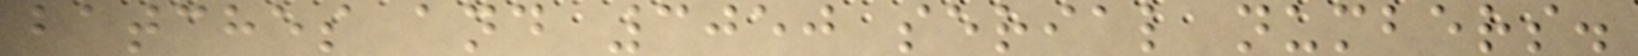batches and 3050 serial numbers.
